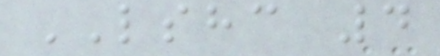LSHC 4
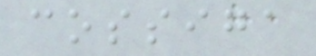cossiga
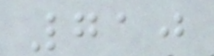710
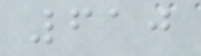610
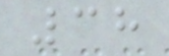38
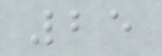25
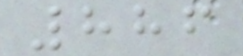886
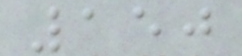150
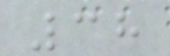38
